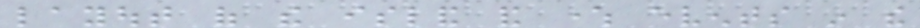layout of the island and where events in the
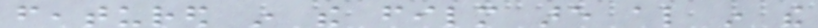featured in the film are also in the
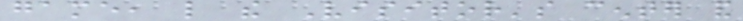game, like the Visitor's center and
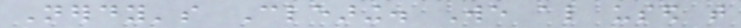Nerdy's Clearing. We also used that
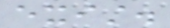exist.
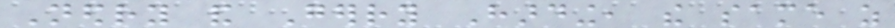Nedry and Gerry Harding, the same as
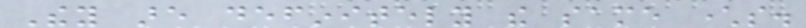They are definitely the same characters.
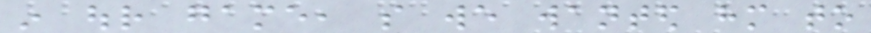in our game, so we wanted him to
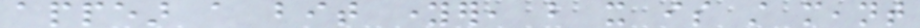appear a bit younger, but it is still meant
